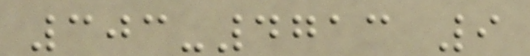303-4713 9
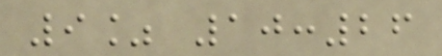9% 10:26
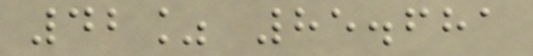42% 85.681
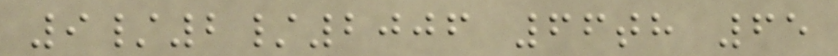9/2/2006 66th 65
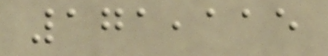171,115
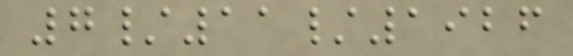7/11/1926
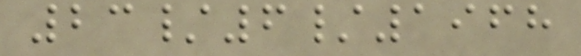23/6/1968
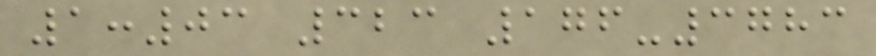1:03 323 176-3783
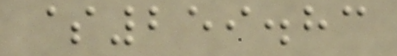$259.83
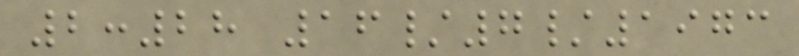2:28 16/7/1973
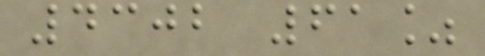4302 61%
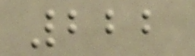222
